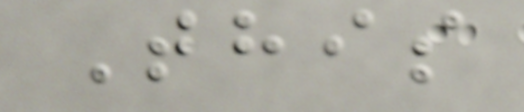This
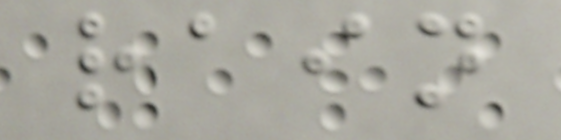rain
